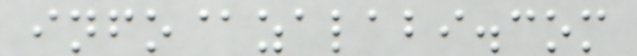info@zalabi.com
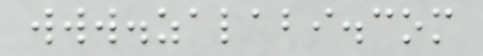www.zalabi.com
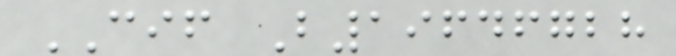CIF B19646728
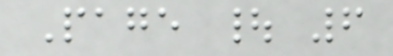Page | 6
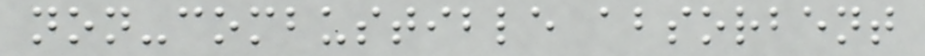non-combustible absorbent
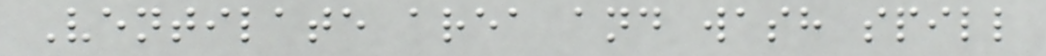Ventilate area and wash spill
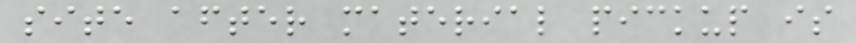site after material pickup is
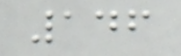146
